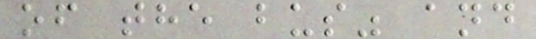of the bus" and
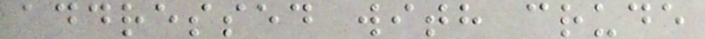addressed with crude
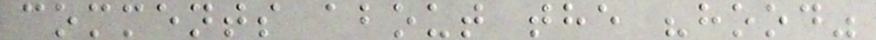comments about the "hood"
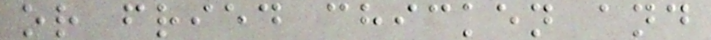or fried chicken and
